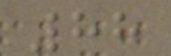88
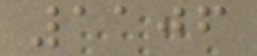1106
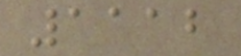1112
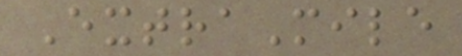ExtraMile
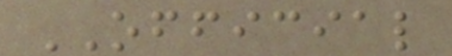OFFICIAL
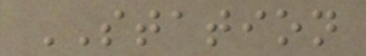STATION
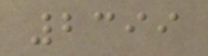2399
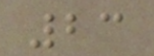23
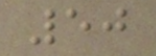50
